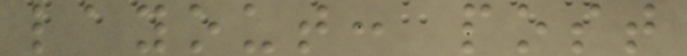layout: post
